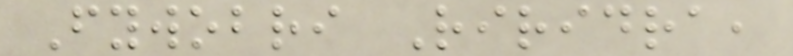Fywobri Riridra,
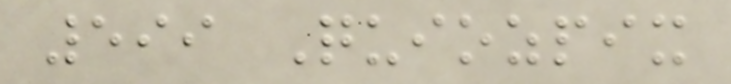599 Quiozpix
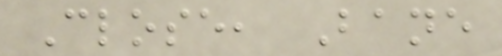Close, Bane
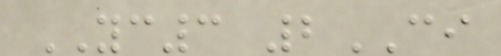YC3 2CI
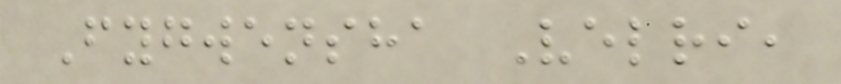Fygwensha Velri,
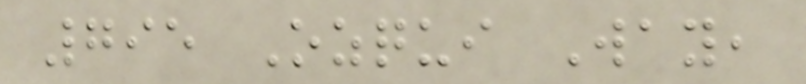795 Ozqui Way,
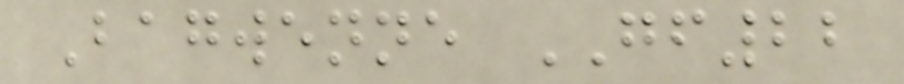Bagwenne GF22
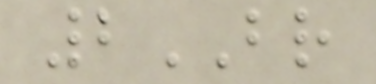2BR
